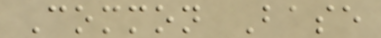Common Base
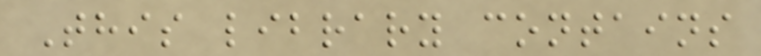This library contains
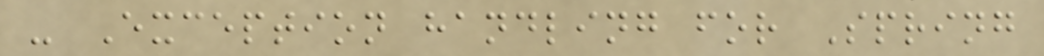- Exception handling for Spring
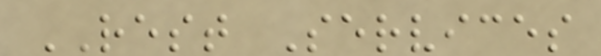REST Services
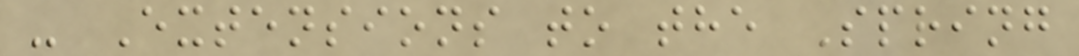- Extensions to the Spring
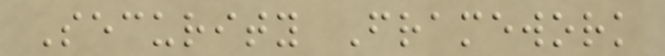Security Framework
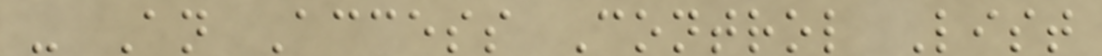- An Access Control List
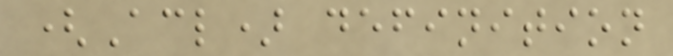(Acl) definition
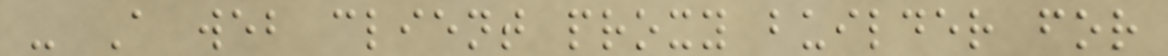- A web client proxy builder for
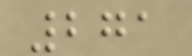271
